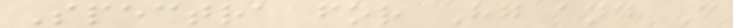Spectra for Hg and C
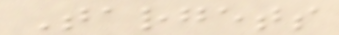Targets
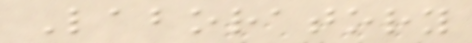Laboratory
